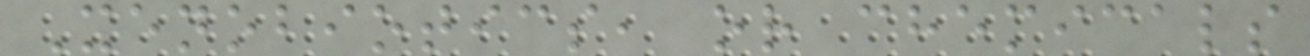Xenobiotics, or chemicals
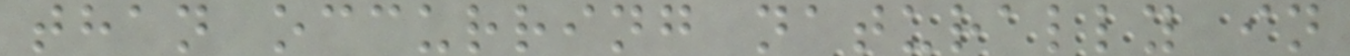than occurring naturally in
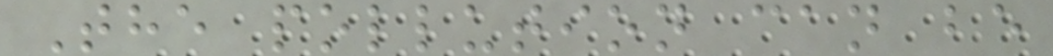The pollution can be
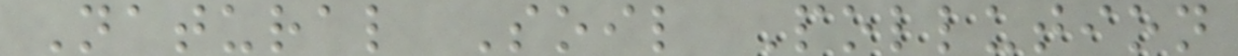Natural Soil Pollution
